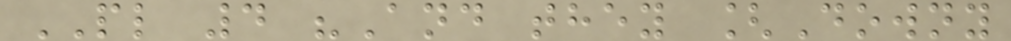PL 4 "And they [Downy
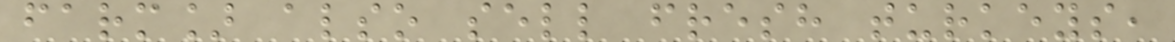farm] also sell fresh turkeys,
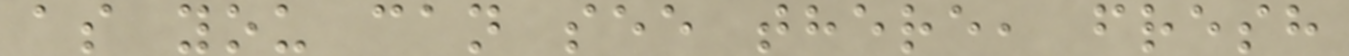as you can see there, fresh
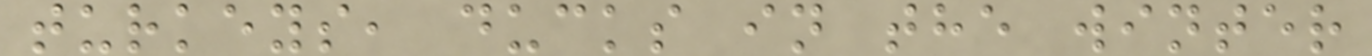turkeys, ducks in the winter
